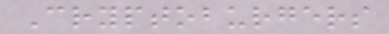Cryptoburgers
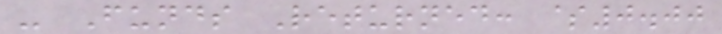- Funds Returned: $0.00
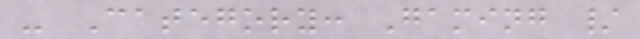- Category: Gaming /
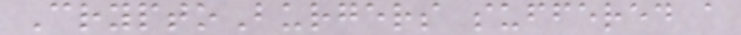CryptoBurgers suffered a
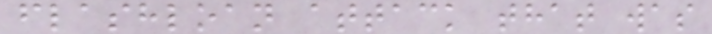flashloan attack that was
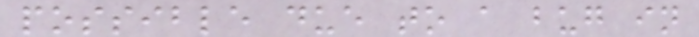possible due to a bug in
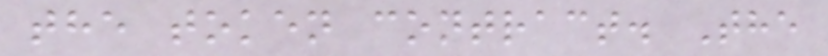the token contract. The
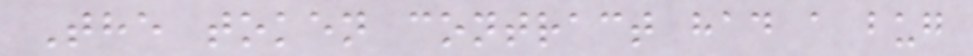The token contract had a bug
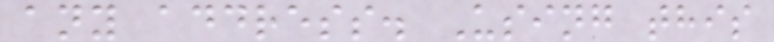any address. Using this
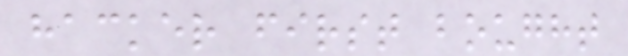hacker first bought
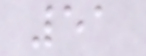51
